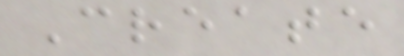Create
